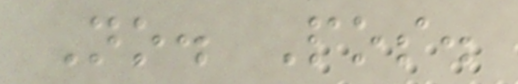No. Pos.
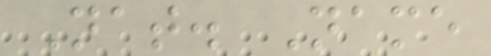Nat. Name
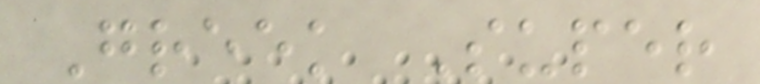Greek Super
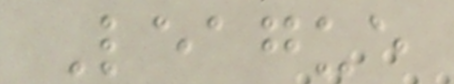League
